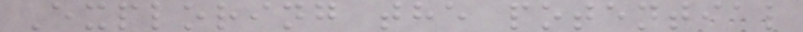Exploring the potential
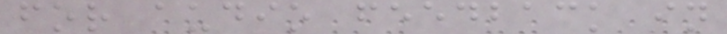for audio feedback in
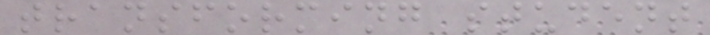transforming student
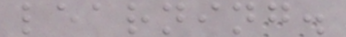learning.
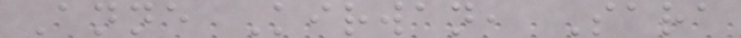Anne Kirwan, Sara
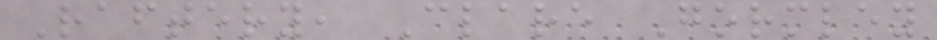Raftery, Clare Gormley
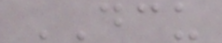DCU
